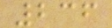236
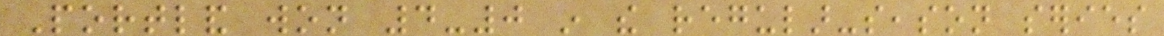Portland won 4-0 in the regular-season series
